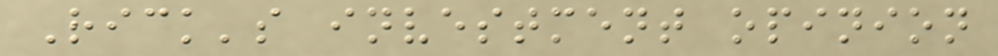Rick's investment opinion
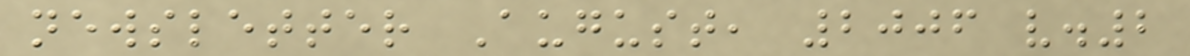newsletter August, 2006 v.2
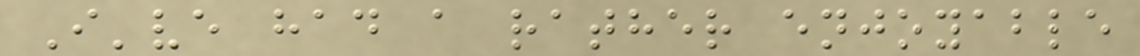I've had a rather enjoyable
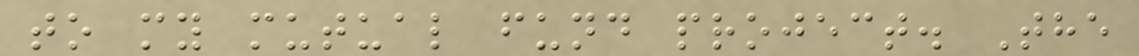to my mutual fund project. The
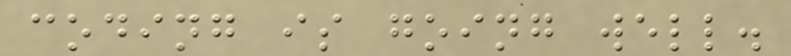coding is going well.
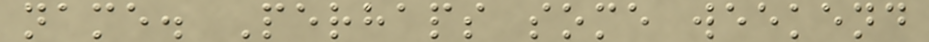name. Perhaps some weekend
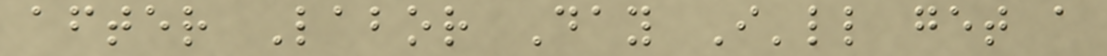after Labor Day I'll get a
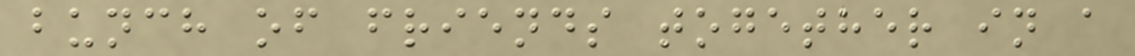bunch of friends together in a
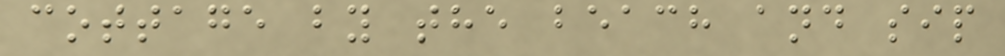cottage by the beach and sip
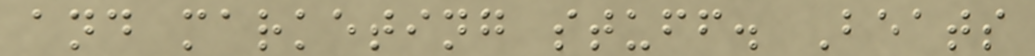and marketing stuff. Beats
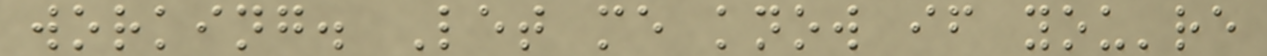working. Let me know if you're
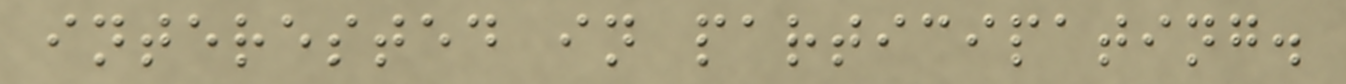interested in participating.
